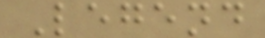Legend
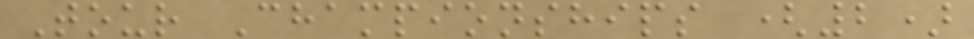Tour Championships (2)
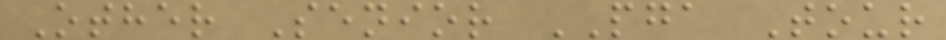Other Senior PGA Tour
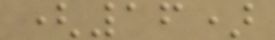(16)
